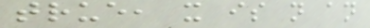true, it is not an
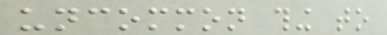uncommon thing to
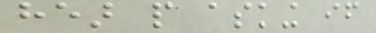hear people asking if
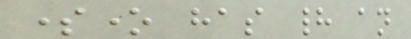someone has had an
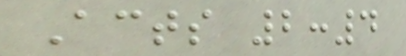Acts 2:4
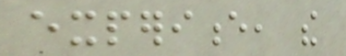experience, the
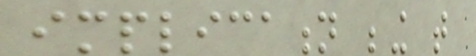implication being that
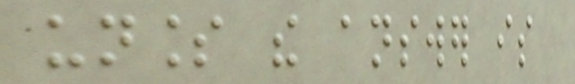unless the answer is
